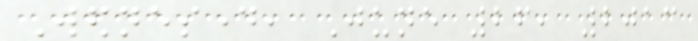Wednesday, June 26, 2013
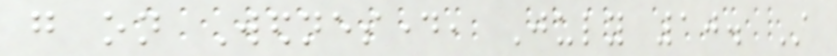go on Wednesday, July 10. Still
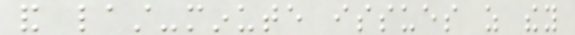and last-minute issues as they
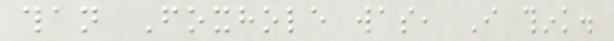than Foxhole was, I think.
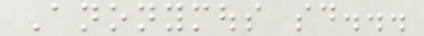Anonymous said...
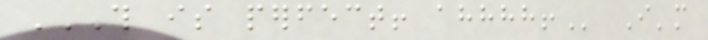THIS IS PERFECT! AHHHH! I'm
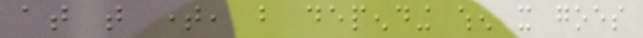at that time, but depending when it goes
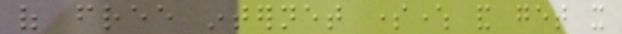of free internet somewhere and get it
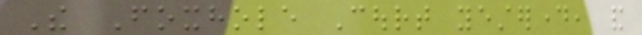The Foxhole Court yesterday, and
